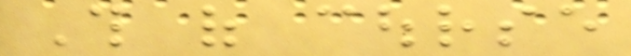This of course
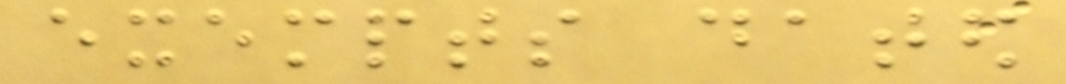exempts dated
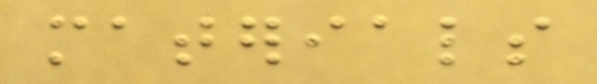materials
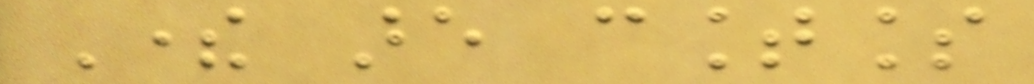There are countless
